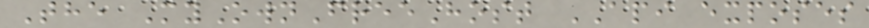The MyOwnFreeHost API exposes
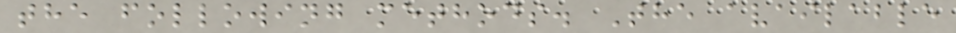the following methods. The available
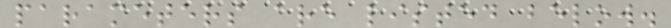parameters are listed below.
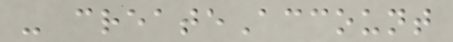- createAccount
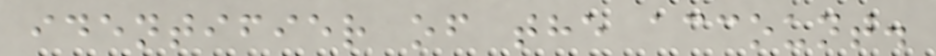identifier of the account.
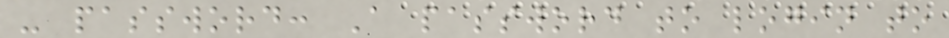- password: A password to login to
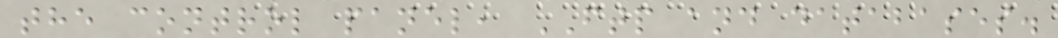the control panel, FTP and databases.
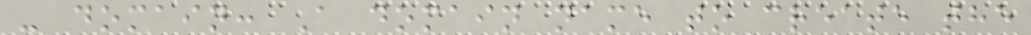- domain: A domain name to create the
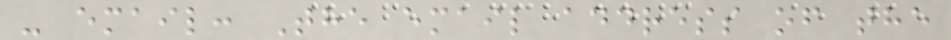- email: The email address of the
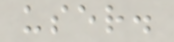user.
